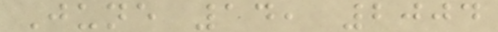June 14, 2004
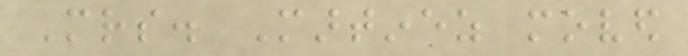Mrs. Martinez moved
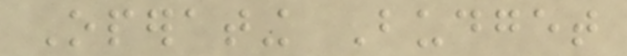Operating Budget
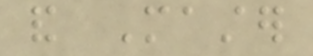and Master
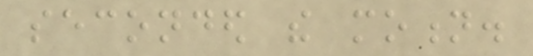seconded the motion.
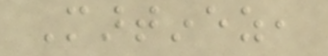Martinez,
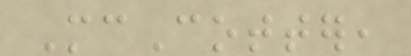McCotter,
